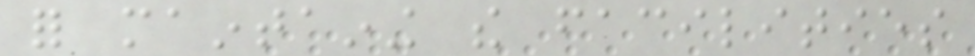for maintaining the facilities
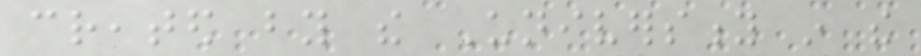created by the University in the
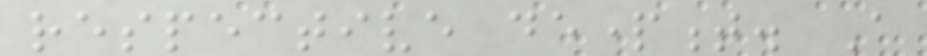respective department. A
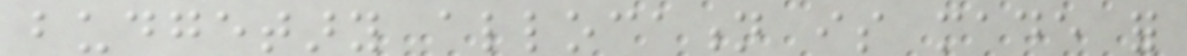budgetary allocation is made for
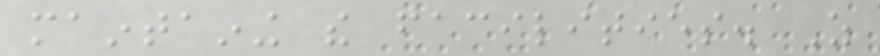maintaining the facilities. As
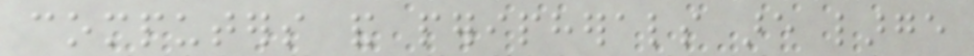computers and peripherals are large
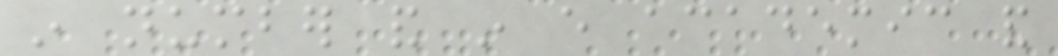in number and in every academic and
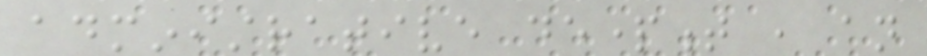administrative department , an
